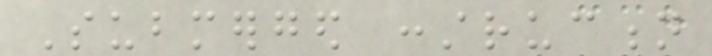Submerged construction
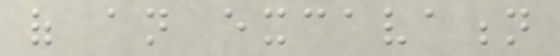of an excavation
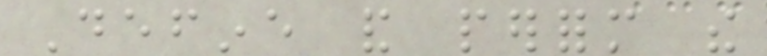Define and perform the
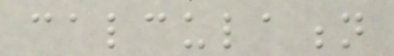calculation
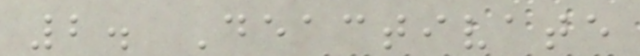2. Deactivate
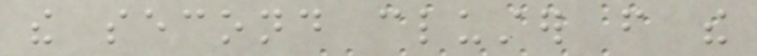the second cluster from the
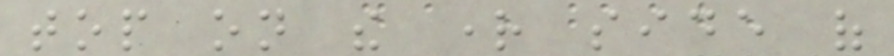top on the right side of
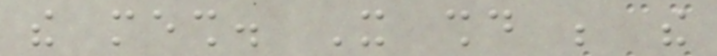the mesh. It should be the
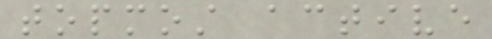topmost active
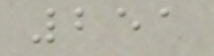251
